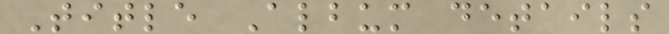Title Album details
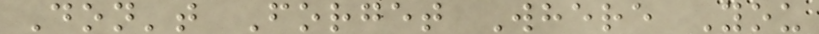Don't Forget Where You
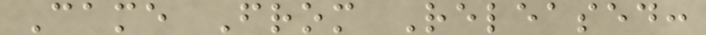Came From Released:
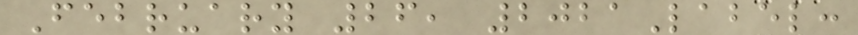February 26, 2021Label:
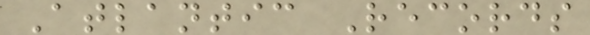Atlantic Records
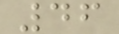46
